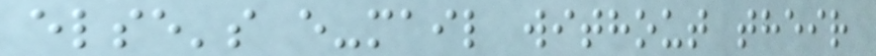else's e-mail without their
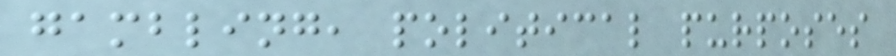gambling, political purposes
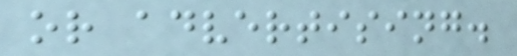or advertising.
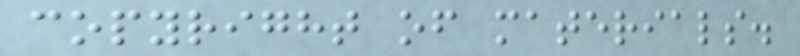copyright of materials.
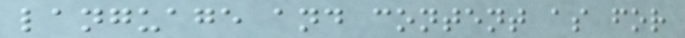language and content as for
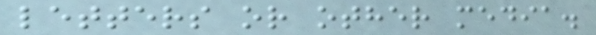letters or other media.
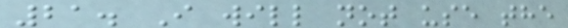21. I will not use the
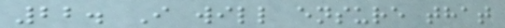22. I will ensure that
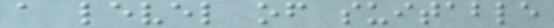a level of suitable
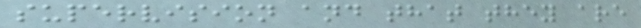supervision and that they are
